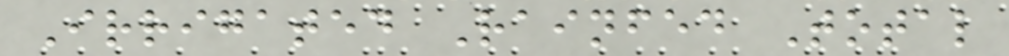Irrigated Rainfed Total
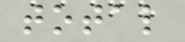total
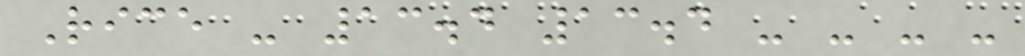Rice - 13.4 13.4 - - - -
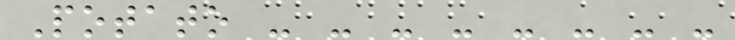Potato - - - - - - - -
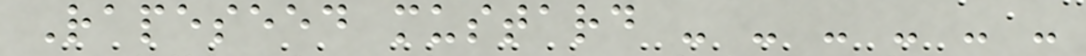Rapeseed mustard - - - - - -
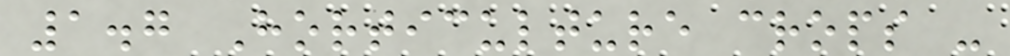1.7 Horticulture crops -
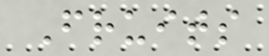Fruits
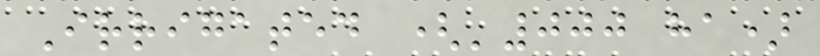Irrigated ('000 ha)
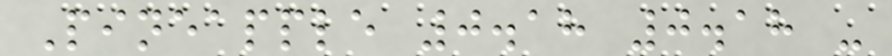Pineapple 0.18 0.18 -
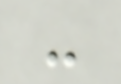-
